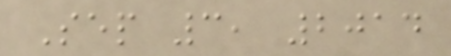Sep 3, 2014
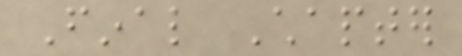Final Chapter
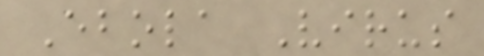Ebola Virus
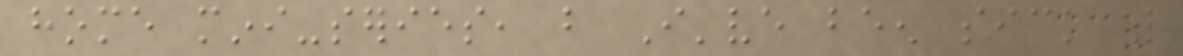home mini-series, but I've been sick with
